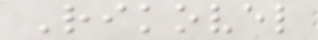Rikovel
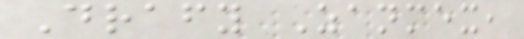Drafy Zanmex,
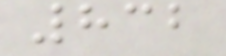832
